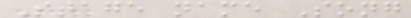Stage name Song
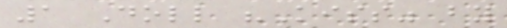1 Doll "Kiss" by
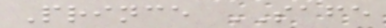Prince SAFE
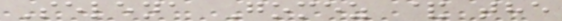Selena Gomez & the
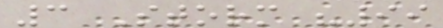3 Storm "99
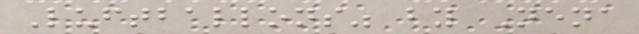Luftballons" by Nena
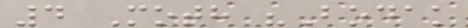4 Moth "Bodak
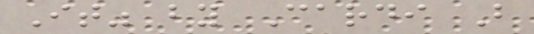It" by Cardi B
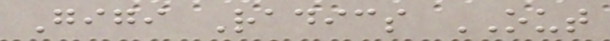Gigi Radics OUT
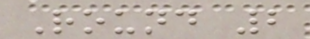Round 2
